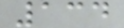134
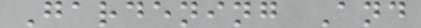Gardening And
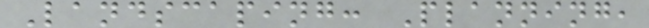Landscaping: Planning,
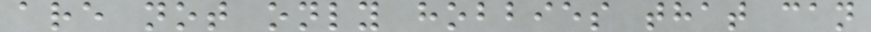are not only hobbies that can
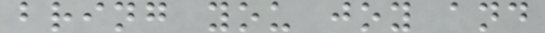bring you joy and
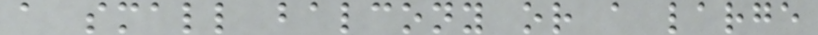a small balcony or a large
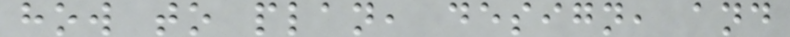how to plan, design, and
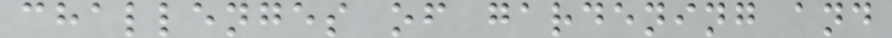challenges of gardening and
